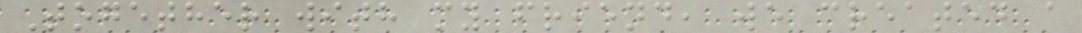Together with my friend, we created a
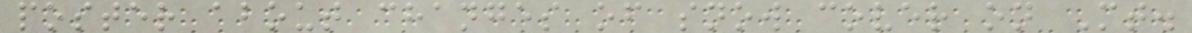poster about changes of snow cover on Mt.
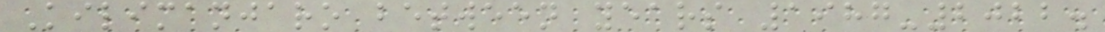Kilimanjaro between years 1987-2022.
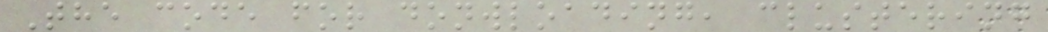The code for donwloading, clustering
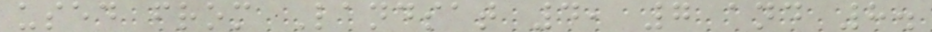used from Landsat 4, 7 and 8.
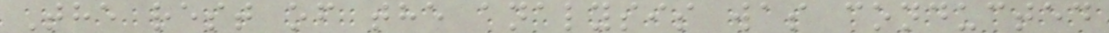The rest of the analysis was conducted
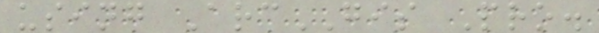using ArcGIS Pro.
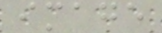image
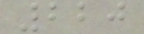220
